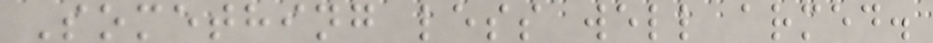Something less well armed.
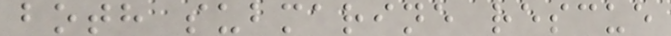both submarine rescue
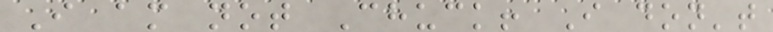I am not Chuck! I don't
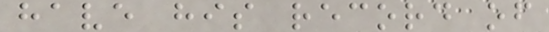have his record of
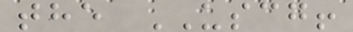the USCG!
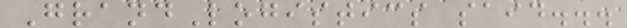GrandLogistics said...
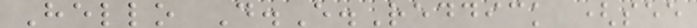Hello D.E.Reddick (see
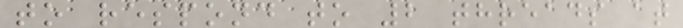to respond to 2 threads at
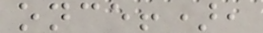once!),
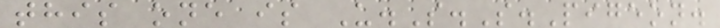this one is U.S.S.Pigeon.
